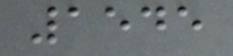1545
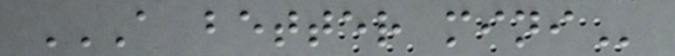A BETTER MINI
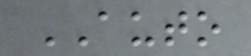AUTO
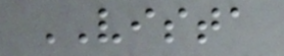VISTA
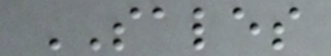SALES
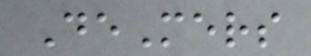DeMers
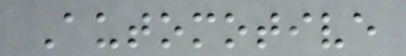Automotive
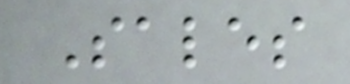Sales
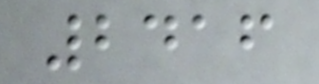2416
